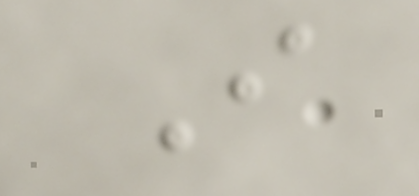I
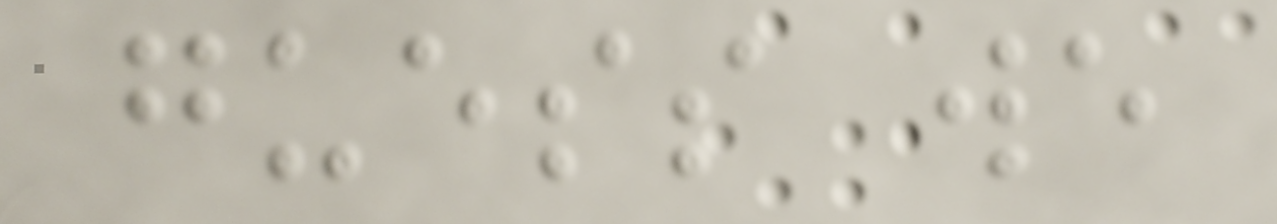guess we
